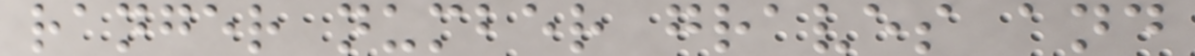ranger number graves and
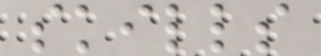skills
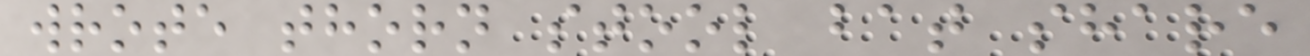wrote thorn stool bat share
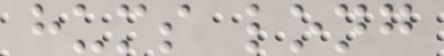hums long
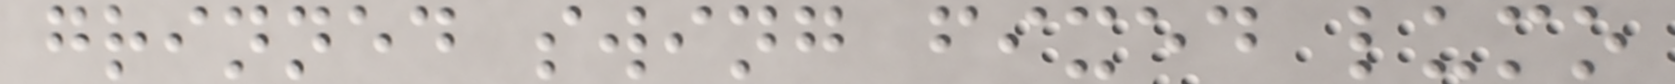grinned swing fixed lumo
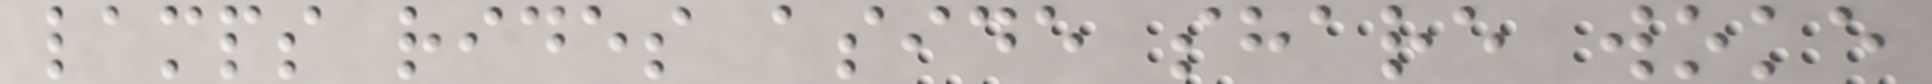lamps rides aside share woke
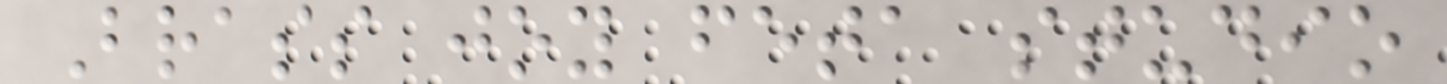Brass joy feta studio
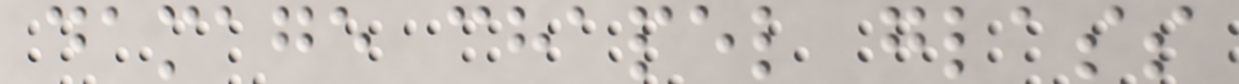damage chapel glass
